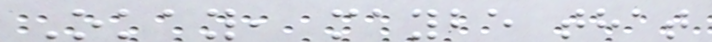Okay, maybe that
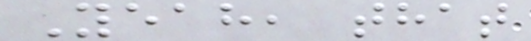Yeah, that
